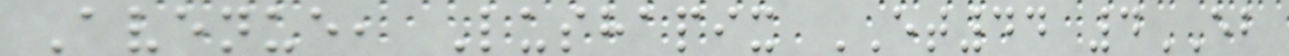Avenue, Lushapix ET44 4EB
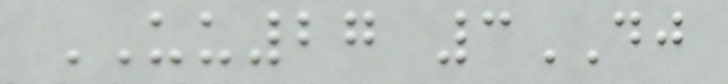UU27 3DJ
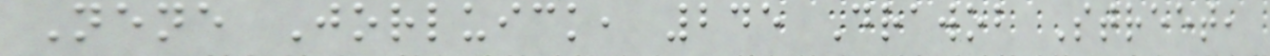Nene Jorluick, 245 Drawob Street,
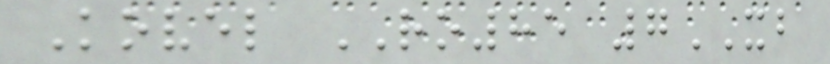Kovel RO85 7XB
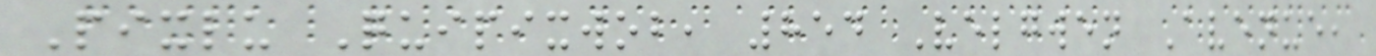Pixlu Quipixwob, 854 Velgwen Avenue,
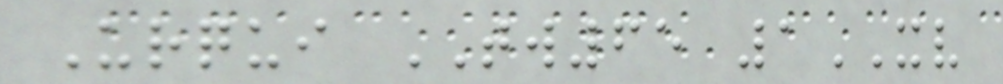Urqui TW65 1XV
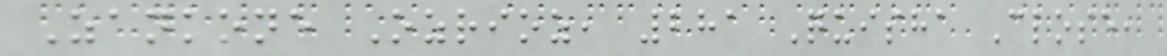Zankone Ozrioz, 281 Quisha Close,
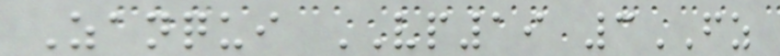Zanqui VP19 3FZ
